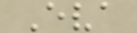Eva
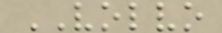VOLVO
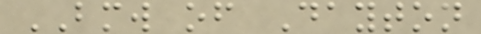BMW of Dayton
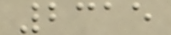2315
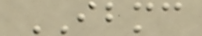IBMC
